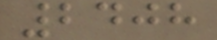2408
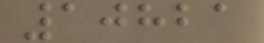10821
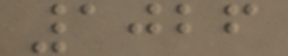1026
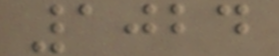1024
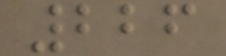226
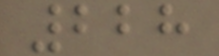228
